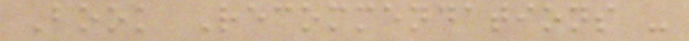Book Recommendations -
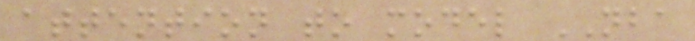attention to model NBA
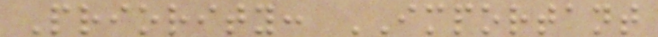Priority: IMPORTANT
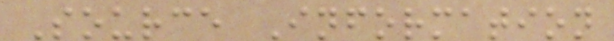Source Information
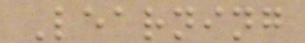Learning
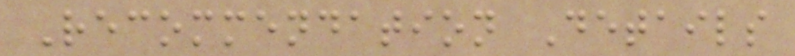Recommendation Details
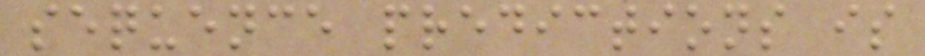sequence predictions is
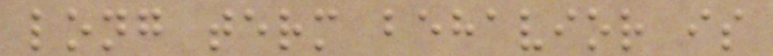long term behavior is
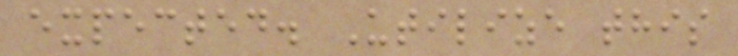expected. Utilize this
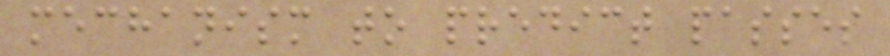mechanism to predict passes
